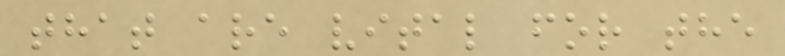that are vital for the
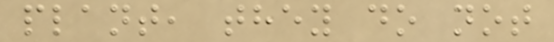plant, they do not
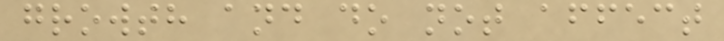growth and do not affect
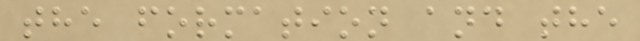the formation and the
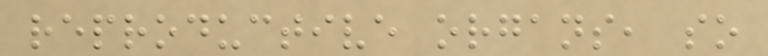reproductive organs, so
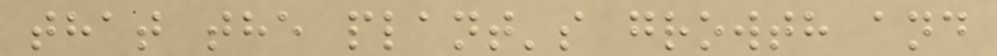that the plant's growth and
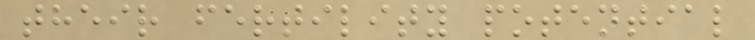their fertility potential
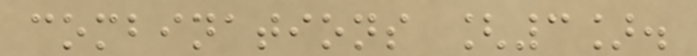combinations [3].
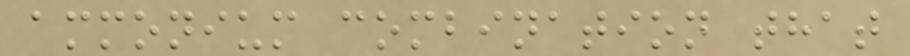ammonium combination that
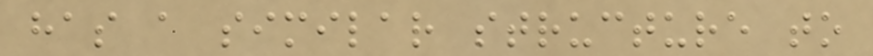has a similar structure to
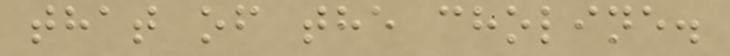that of the choline.
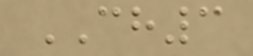CH3
